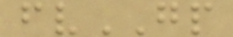fvGP
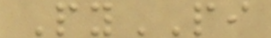PyPI
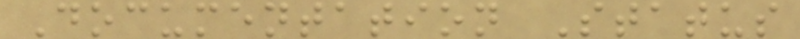Documentation Status
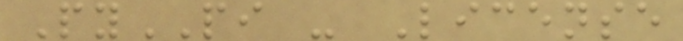PyPI - License
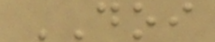DOI
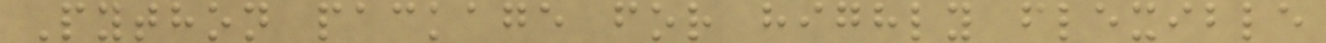Python package for highly flexible
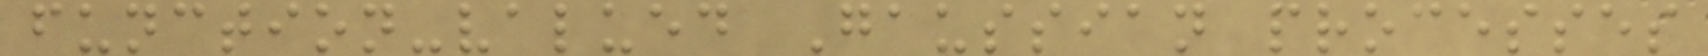function-valued Gaussian processes
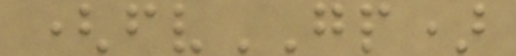(fvGP)
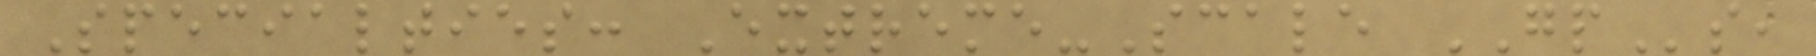Specialties: Extreme-Scale GPs,
